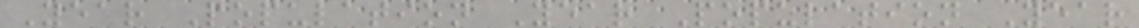Year Population Year Population Year
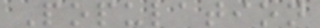Population
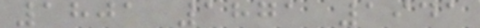1801 1871 1941
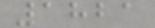1821
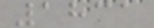1831
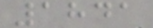1841
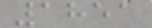1851
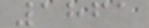1861
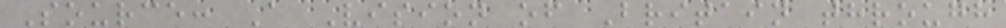Source: A Vision of Britain through
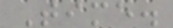Time.
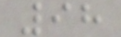98
